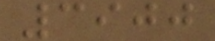3900
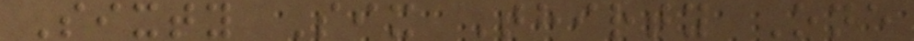Sixty Six Thirty One
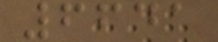6641
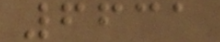6631
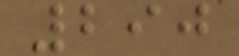290
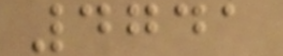4741
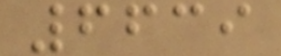6639
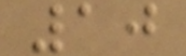10
